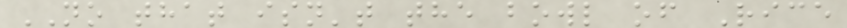NO that isn't the bowl of Rice
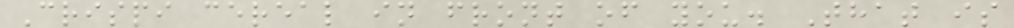Crispi cereal in front of you. That is
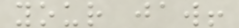your jaw!
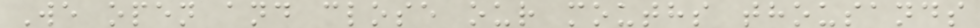We open and close our mouths thousands
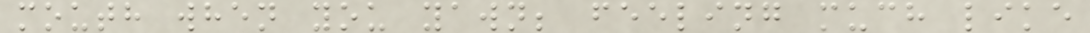mouth when you yawn; feeling much like
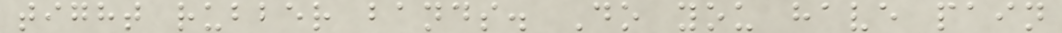tight rubber bands. Do you have pain
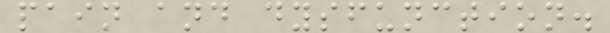pain and dysfunction.
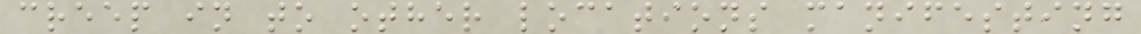creep in to other locations manifesting
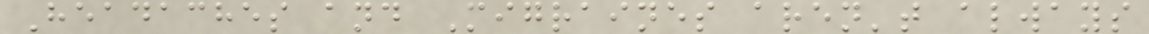Headaches and Migraines aren't always
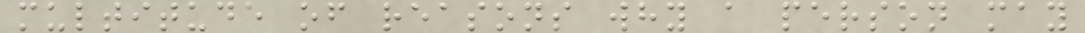multitude of reasons why a person may
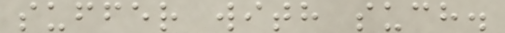suffer with such.
